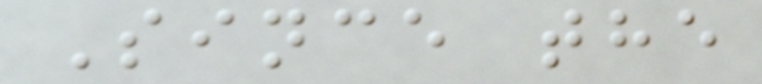Since the
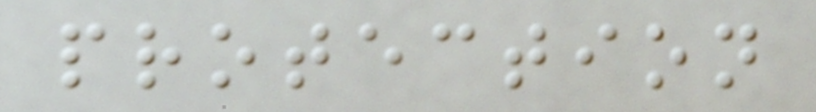protection
